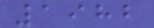1982
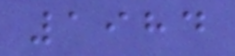1984
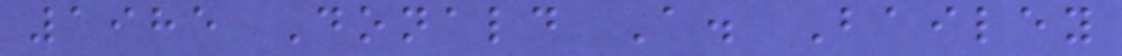1985 Donald A. Bailey
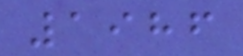1986
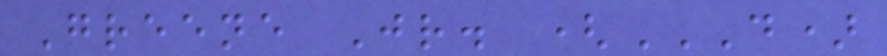Greene Jr. (D)
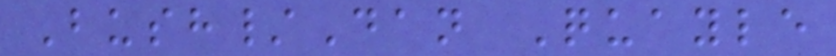Bush/Dan Quayle
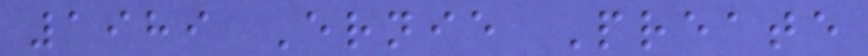1989 Ernie Preate
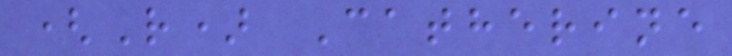(R) Catherine
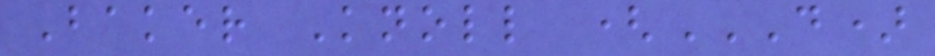Baker Knoll (D)
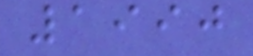1990
